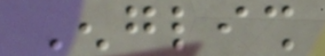English
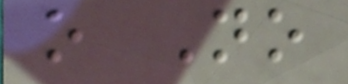o No
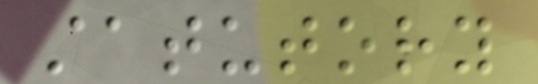statutory
